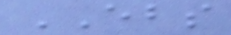EBS
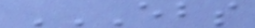EBS
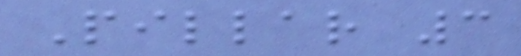Pillar 3
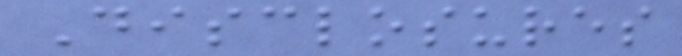Disclosures
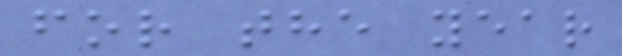for the year
